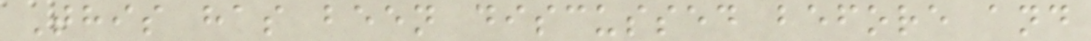This has been discussed before and
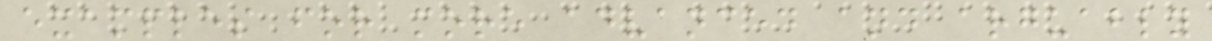examples for more advanced and arguably
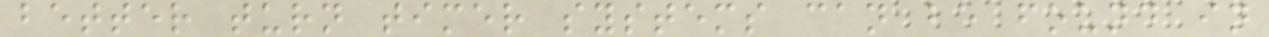better turn timer systems can be found in
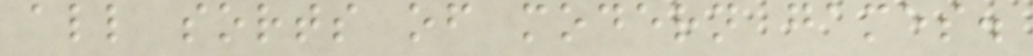all sorts of modern games.
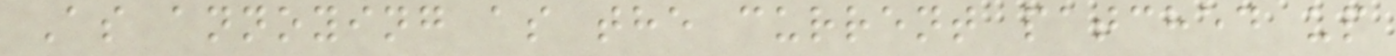As annoying as the current patched up
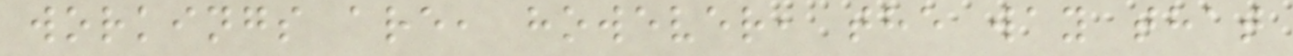workings are, however, the way that
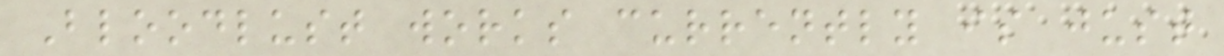Bloodlust works currently is just
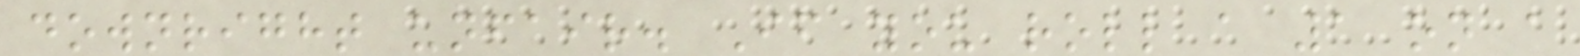downright unfair. If you roll a 1 on a
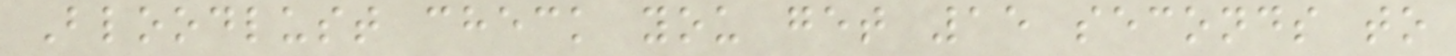Bloodlust check you get 15 seconds to
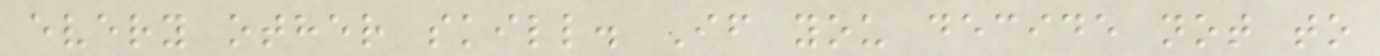every other skill. If you decide not to
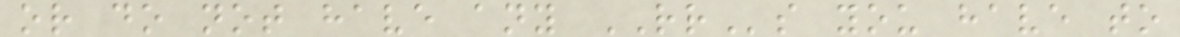or do not have any RRs you have to
